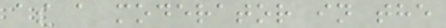as a moderator in the
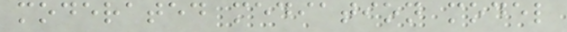moderated mediation model
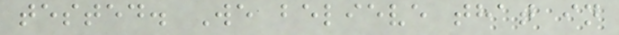tested. We believe that in
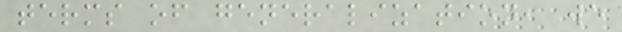terms of generalization, we
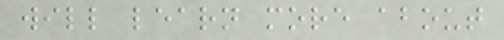will learn more about
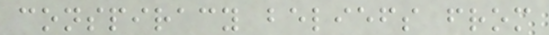conspiracy beliefs from
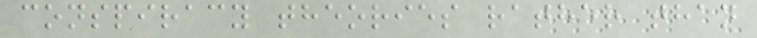conspiracy theories rather than
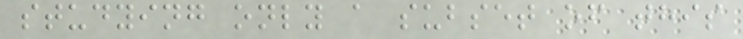studying only a subset of this
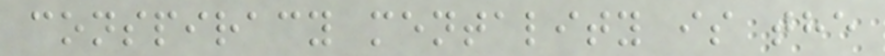conspiracy mentality is the
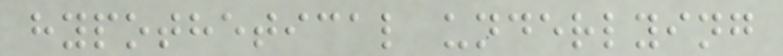hypothetical underlying
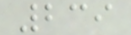239
